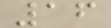16
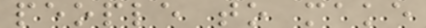people to make
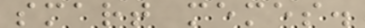smart memes.
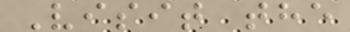Visit the
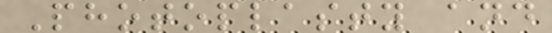Photoplasty and
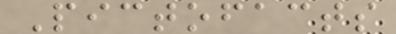Pictofacts
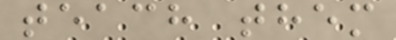teach them
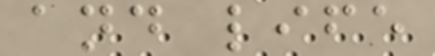and life
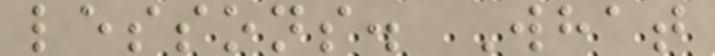lessons. What
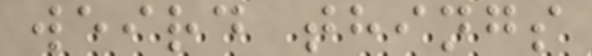weird things
